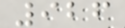926
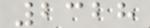2328
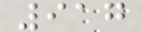917
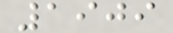1909
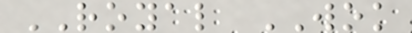ROYAL WOK
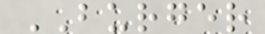BURGER
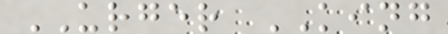URGER KING
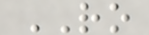RO
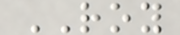ROY
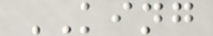KING
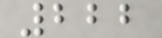222
